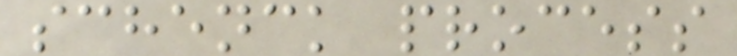schenck process
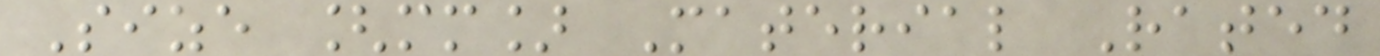Size [mm] Material Rated
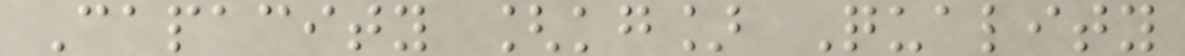Capacity [kg] Quality
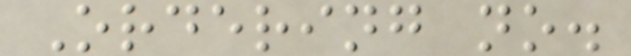Ordering no.
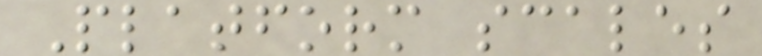Platform scales
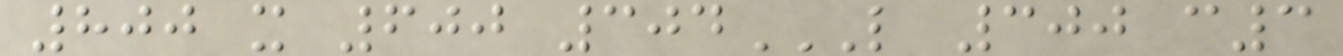800 x 600 304L 300 C3
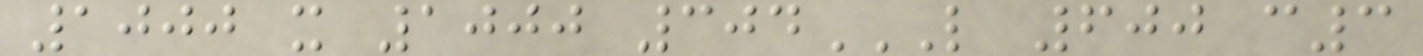1000 x 1000 304L 600 C3
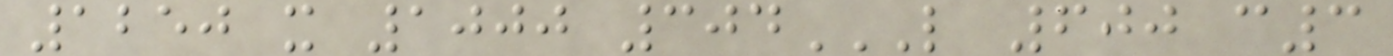1250 x 1000 304L 600 C3
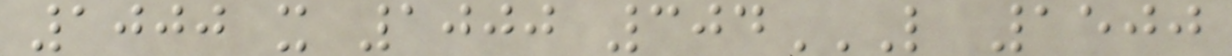1000 x 1000 304L 1500
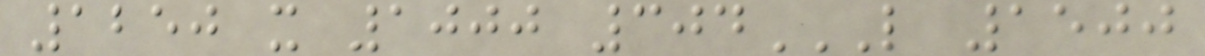1250 x 1000 304L 1500
